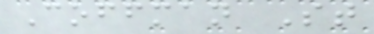Coffman St
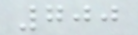700
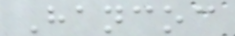Hancoc
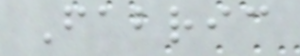Fabric
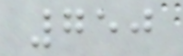750
